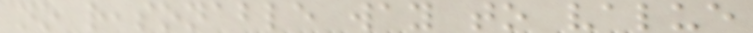no reasonable way to value
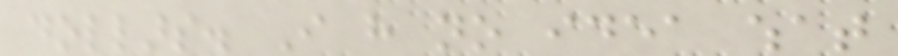dollars. I have no idea what
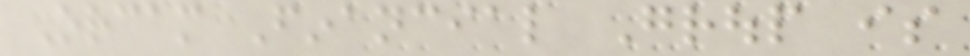Orcam Financial Group is
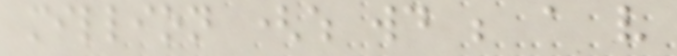million (which would be a very
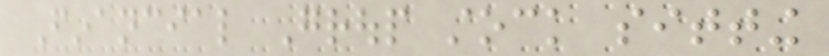Financial Group stock sitting
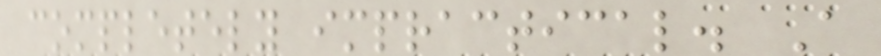completely impractical. A
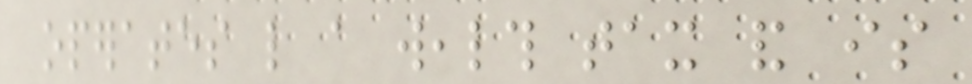operates like a wealth tax and is
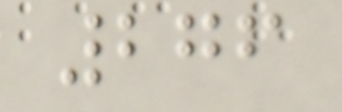276
